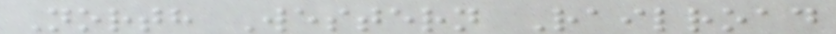North Western Railroad
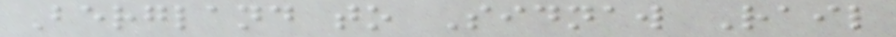Bergland to Sidnaw Rail
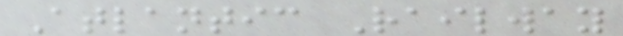Atlantic Railway
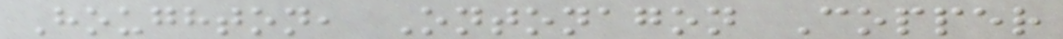Houghton, Ontonagon Copper
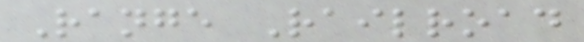Range Railroad
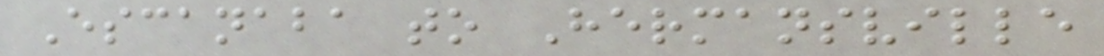Escanaba to Hermansville
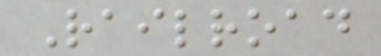Railroad
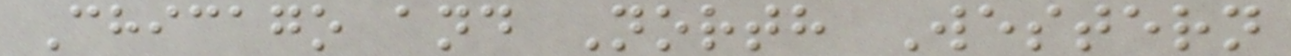Chicago and North Western
